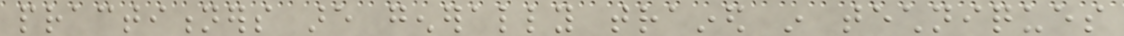practitioners are generally trained in techniques
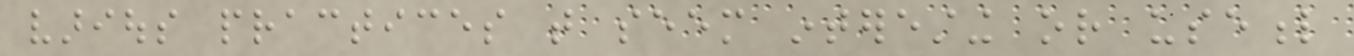various practices that seem interesting or useful
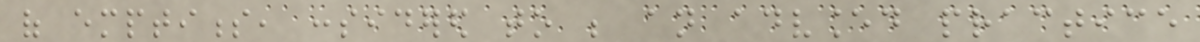of emptiness, considered to be an advanced practice
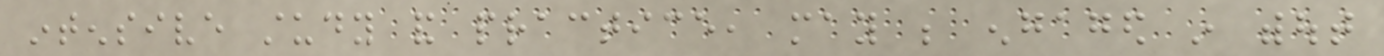intensive study and practice, may be engaged in without
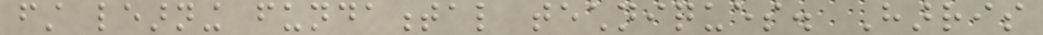first learning fundamental techniques. Harris
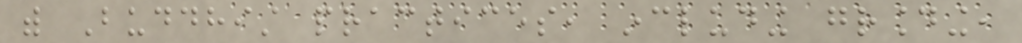with Buddhist practices, including grounding,
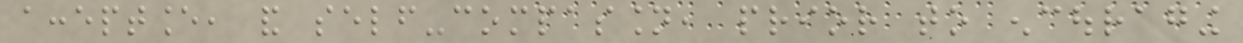acceptance, and self-compassion, prior to encouraging
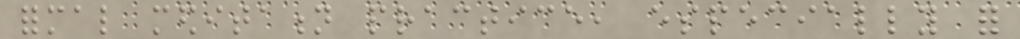formal meditation practice, especially for
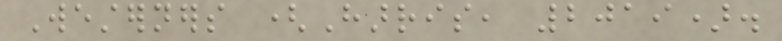Westerners (Harris, 2019).
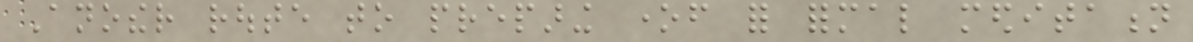Another route to preparing oneself for formal meditation
